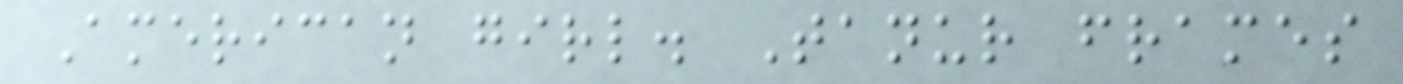American girl. Tanur frames
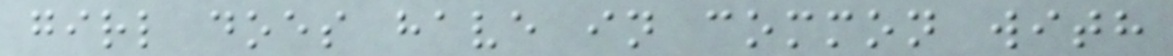girl does have in common with
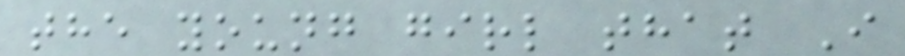the young girl that I
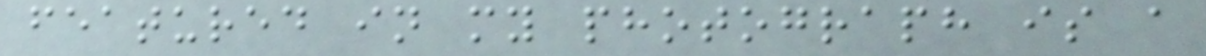featured in my photograph is a
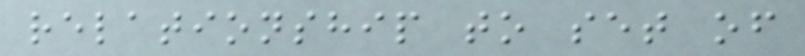relationship to set of
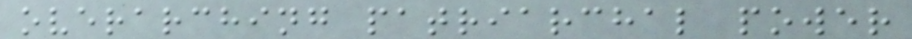overarching patriarchal power
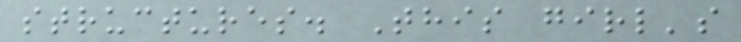structures. This girl's
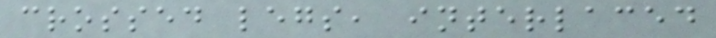crossed legs, interlaced
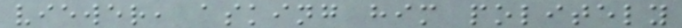viewer, asking him politely
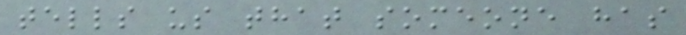tells us that someone has
